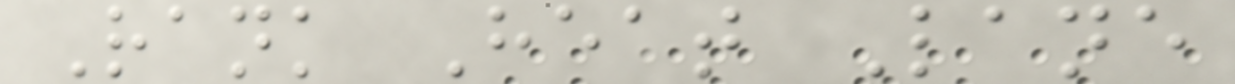Rank Heat Lane
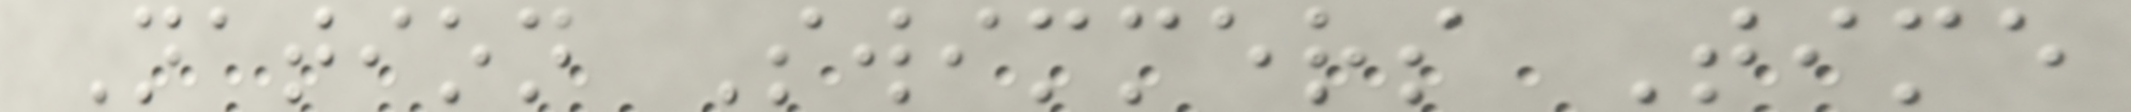Nation Swimmers Time
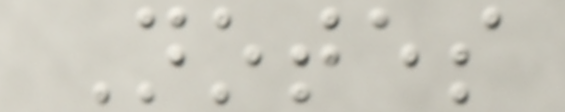Notes
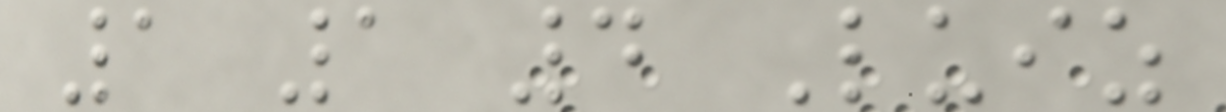1 1 4 Luiz
